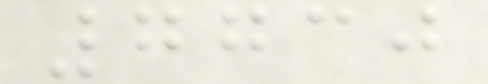7730
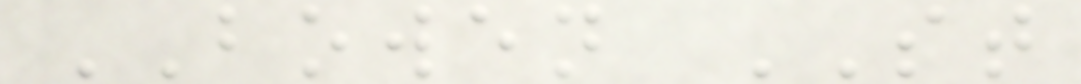BOWEN ST
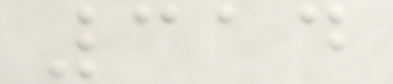314
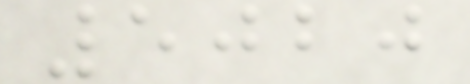5020
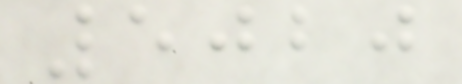5020
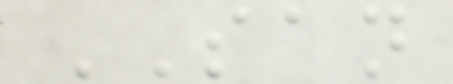SAN
